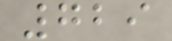729
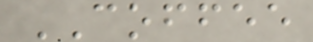COFFEE
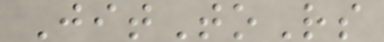JitToRs
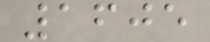1605
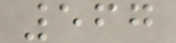567
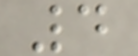4
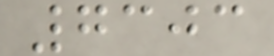7303
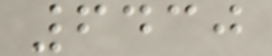6430
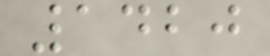1420
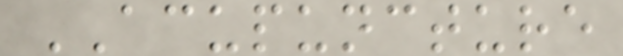ACUPUNCTURE
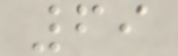69
